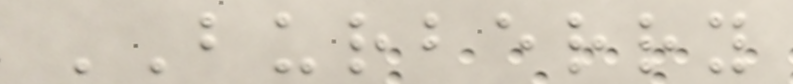BURBERRY
